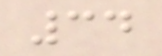34
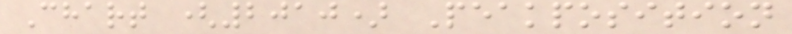Chart (2010) Peakposition
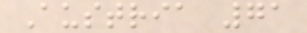Austria 71
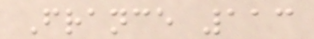France 113
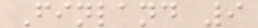Finland 9
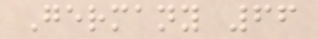Germany 66
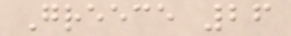Greece 26
